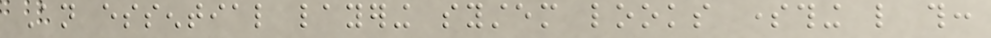An essential layering system looks something like this:
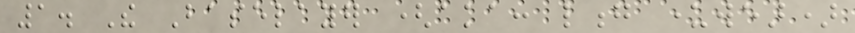1. The Baselayer (aka: long underwear)
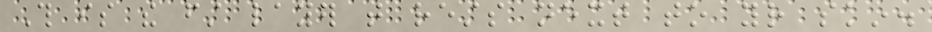This is the first layer that rests next to your skin.
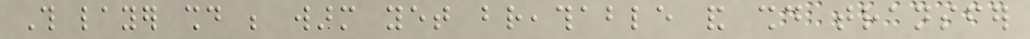This layer should be warm yet breathable and should transfer
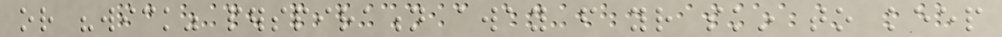or "wick" perspiration away from your skin to keep
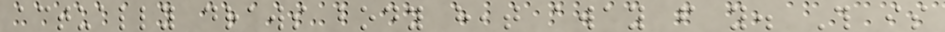actually draws body heat away from you. This is
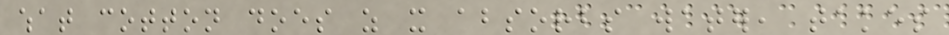what cotton does as it absorbs water, takes
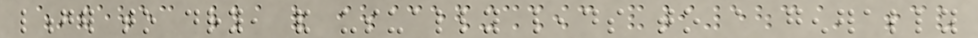longer to dry, and usually leads to a generally
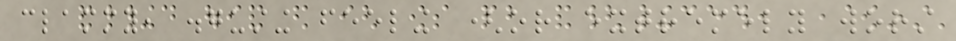clammy, disgusting feeling (or extremely worst
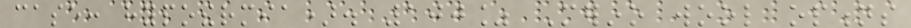case: hypothermia). 100% Merino wool options
